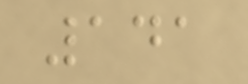141
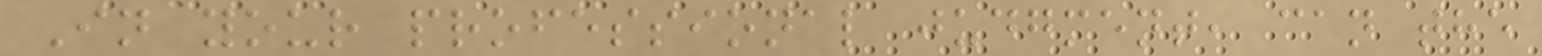In your professional judgment, can the
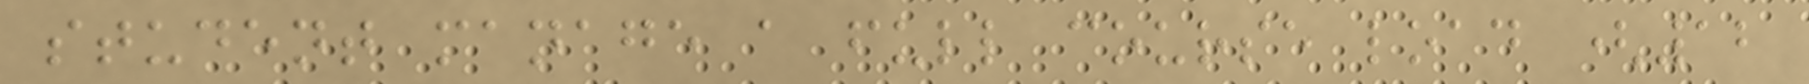student manage a full course load (12
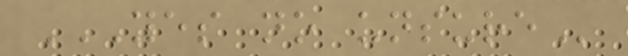YES NO UNSURE
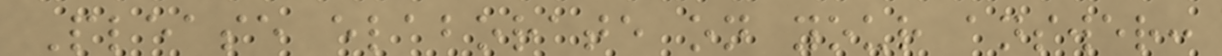Please elaborate on your answer:
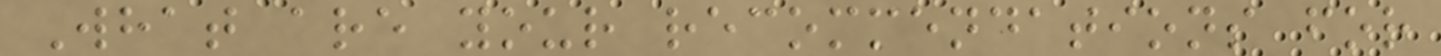What are your recommendations for
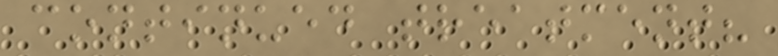continued treatment?
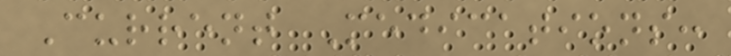Current Medications:
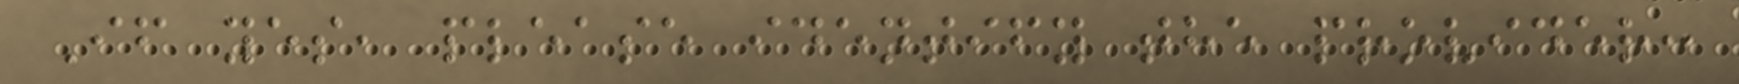If yes, please identify the provider:
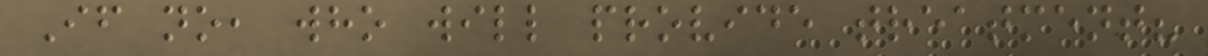If no, who will provide treatment?
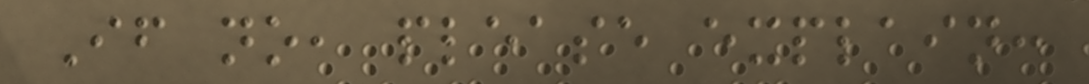If no, please explain:
